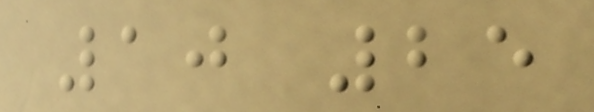10 25
